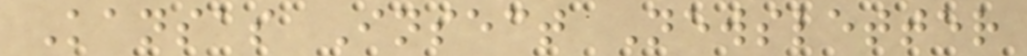Kansas Insect Newsletter
